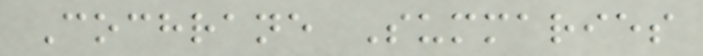Cochrane Summaries
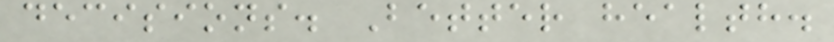decisions. Better health.
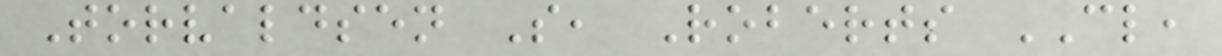Torvaldsen S, Roberts CL,
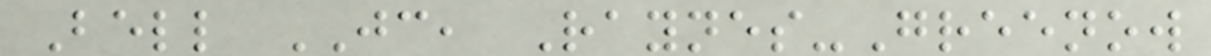Bell JC, Raynes-Greenow
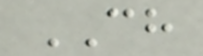CH
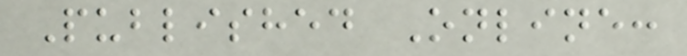Published Online:
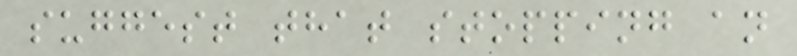suggest that stopping an
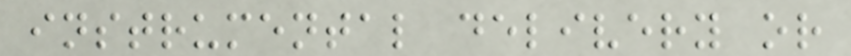instrumental delivery or
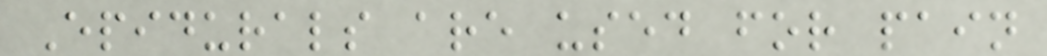Epidurals are used for pain
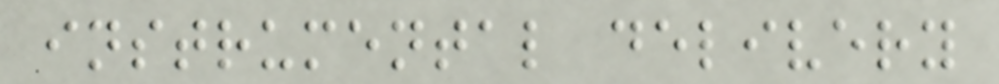instrumental delivery
